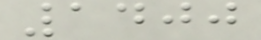1400
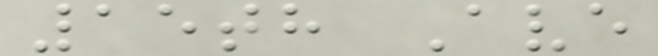15th Ave
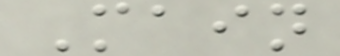Main
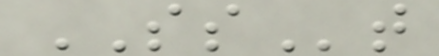SSt
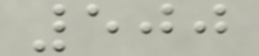500
